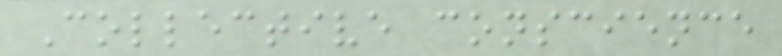Collective conscience
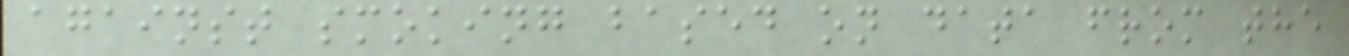against smoking based on data from the
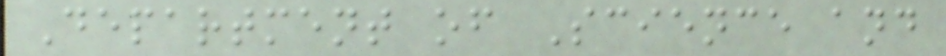Department of Science and
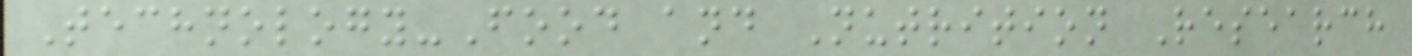Technology-Food and Nutrition Research
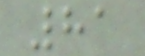81
